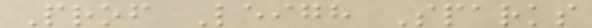Prof Leigh Sparks
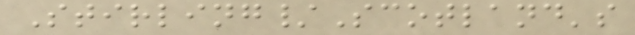Stirling/Scotland's
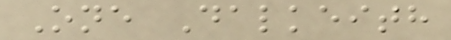One Dalkeith
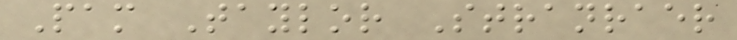Pam Taylor Stranraer
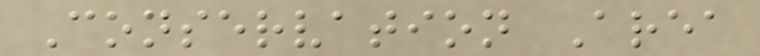Conservation Area
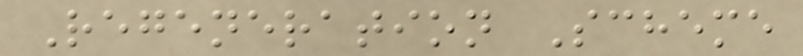Regeneration Scheme
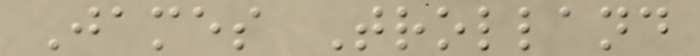James Trolland
